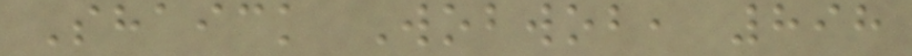Shaick Wobwob, 898
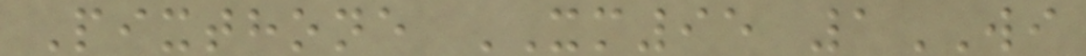Pixthone XM95 1WI
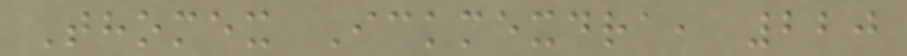Thomex Ickmexdra, 220
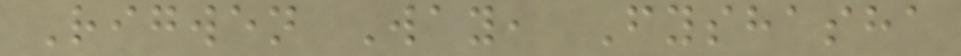Rigwen Way, Fyshasha
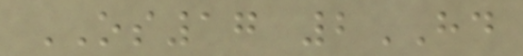OS17 2HD
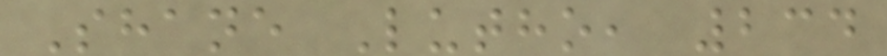Shane Lutho, 234
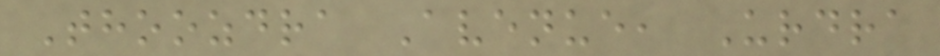Thoozdra Avenue, Urdra
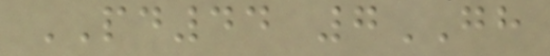PD44 7GH
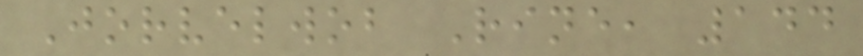Jorvelwob Rine, 144
